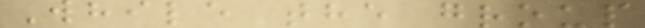While the group
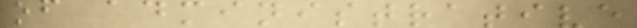of administrative
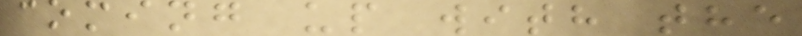coming up with the
